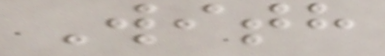With
